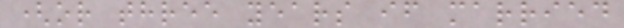(or three years if married
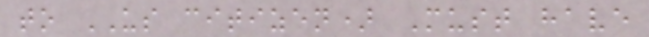to US citizen) Must have
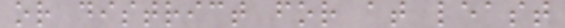or district for at least
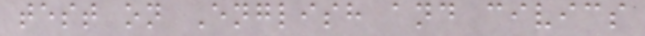test on English and civics
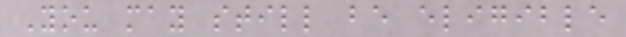You may still be eligible
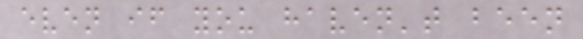even if you haven't been
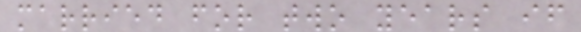married for two years if
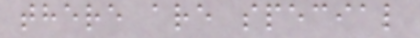there are special
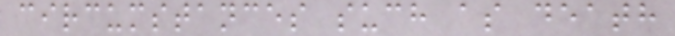circumstances such as death
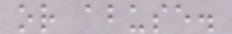or abuse.
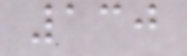130
